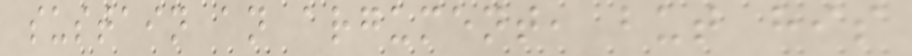sustain an argument, but his
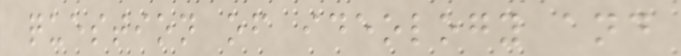question of ideology and
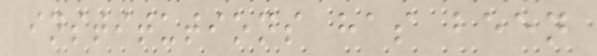institutions has been
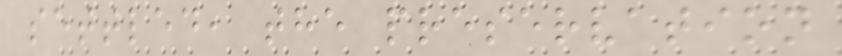settled, the preservation
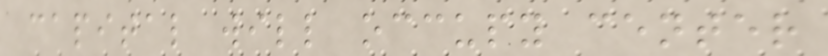capital will occupy center
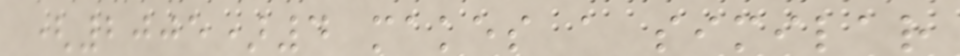(2005)4 makes a similar
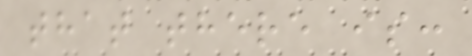that there is:
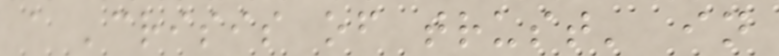a 'crisis of trust' in
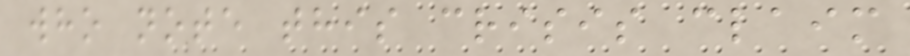who note this crisis claim
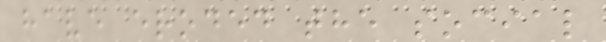have eroded the social
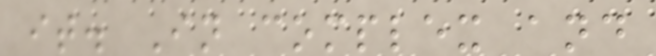it. In complex and
